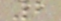2
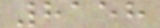8158
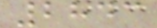2843
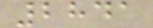2841
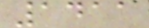1411
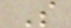S
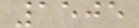1505
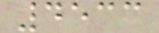4533
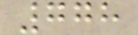778
